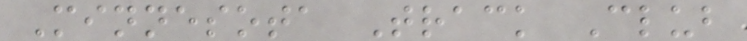Minnesota Track Club
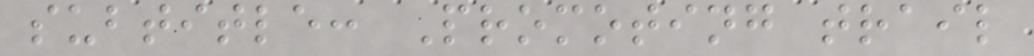subtitle: Promoting trail
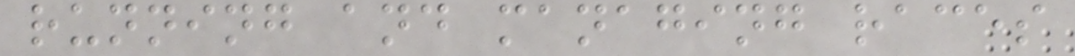running and managing races
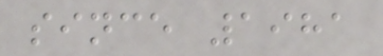since 1981
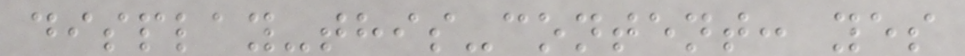display-this-content: yes
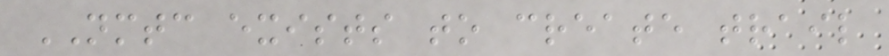NMTC exists to create trail
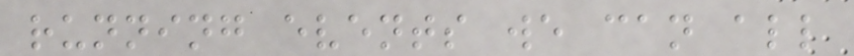running events we can all
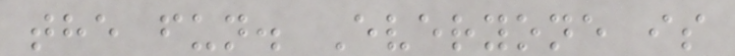the fun. Everyone is
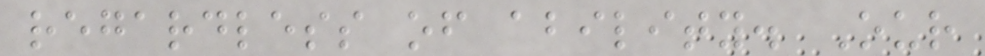regardless of ability. Our
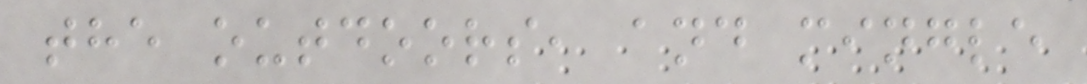the outdoors, and mingle
